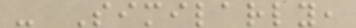- Similarly,
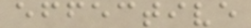effective
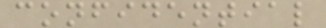confidential
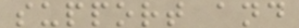support and
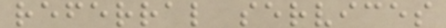referral services
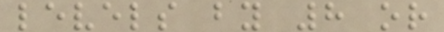levels by 8 or
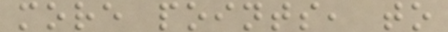more points, to
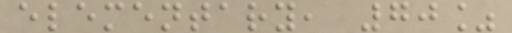elementary, 70%
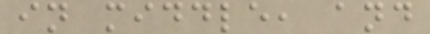in middle, and
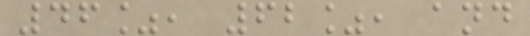46%, 62%, and
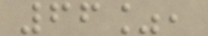66%,
